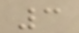3
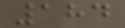184
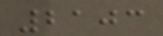2103
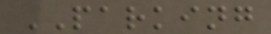PARKING
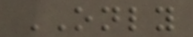ONLY
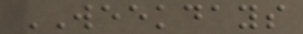WEEKDAYS
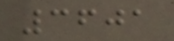3601
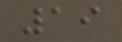19
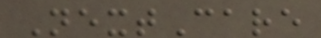NextCare
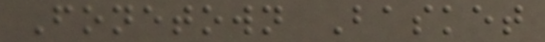Fonetown Basket
